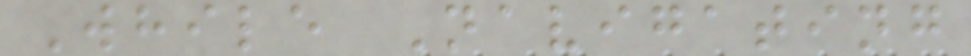While Navigating
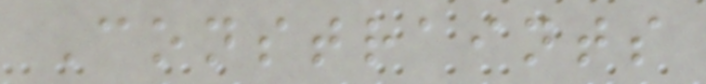Constraints
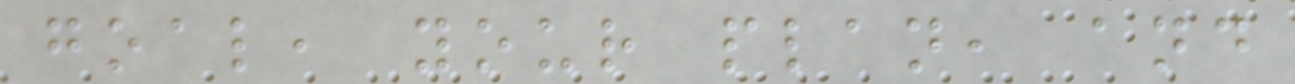goal, your plan, and
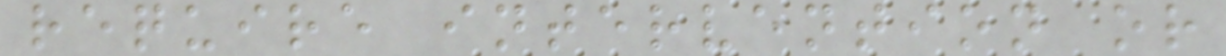require intervention or
